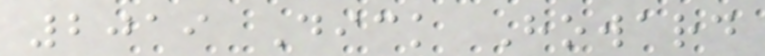2019 Dick Howard
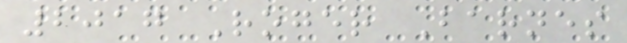2017 Roger Barnes
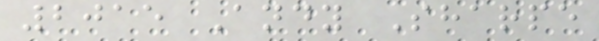2015 Andy Sharpe
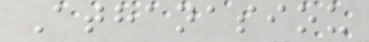Athanasiou
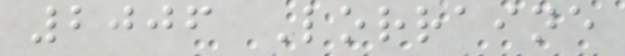2006 Lorraine
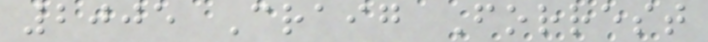2005 Craig Forrest
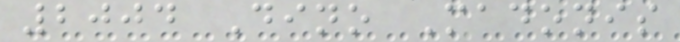2004 Dino Madonis
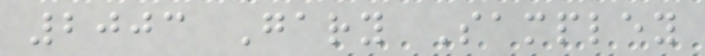2003 Gary Sampley
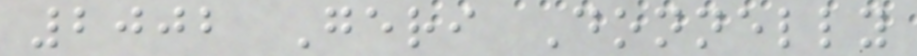2002 Geri Donnelly
